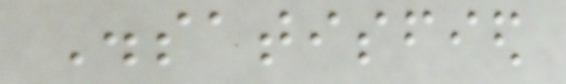Dissatisfied
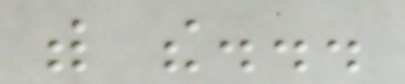with the...
